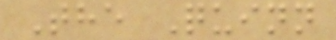The Quinn
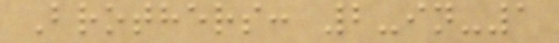Brothers: 2-in-1
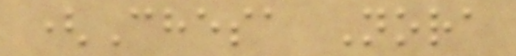(Chesa Nora
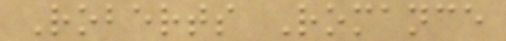Roberts Romance
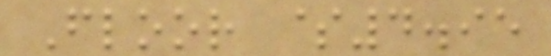Floor $4.95
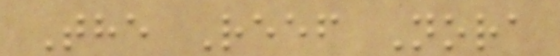The Reef Nora
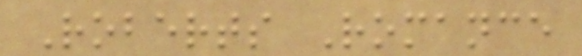Roberts Romance
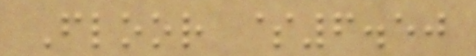Floor $6.50
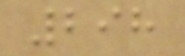298
